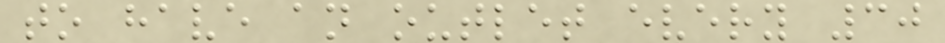to have an outlet every 30
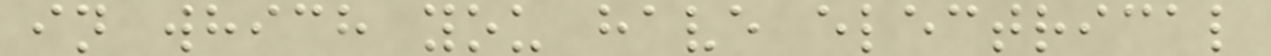in which you have electrical
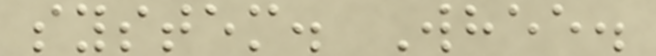system. Whee.
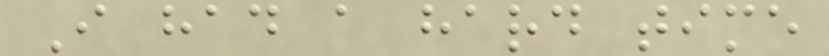I had a hard time
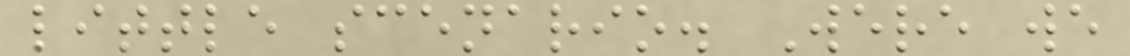little scenario. Were we
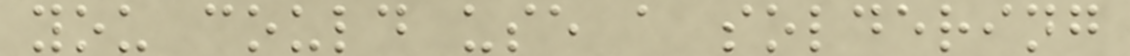you could use a soldering
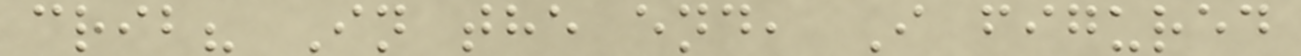crib? In the end, I figured
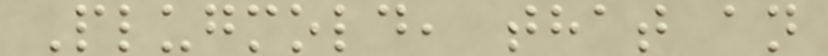Plugmold, that an
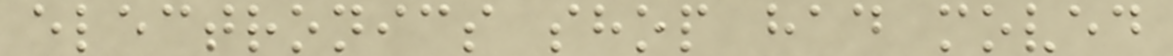electronics shop had moved
